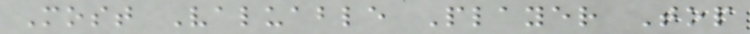Most Valuable Player Top
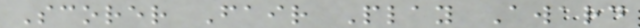Scorer Fair Play Award
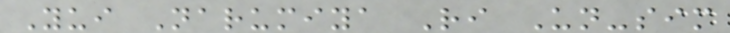Yui Narumiya Ri Un-sim
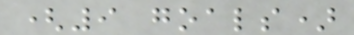(9 goals)
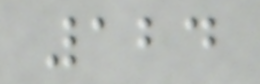124
